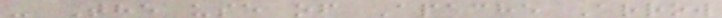- The use of Apache Arrow
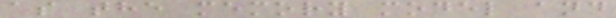as the memory model and
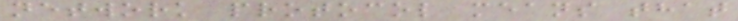network protocol means that
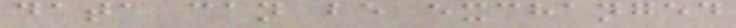data can be exchanged
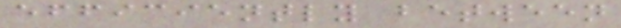efficiently between
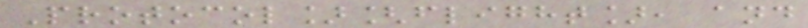Protocol][flight], and
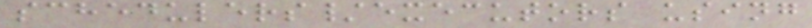schedulers/executors using
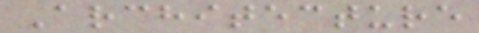Architecture
